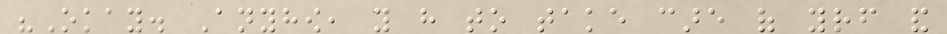"Okay. Anyhow, you have to take care of yourself and
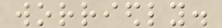worriedly.
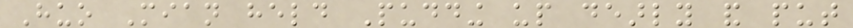Huo Mian held Pudding up dearly and put
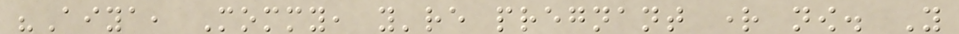"Aiya, Mommy, you're pregnant right now. You
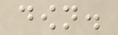down.
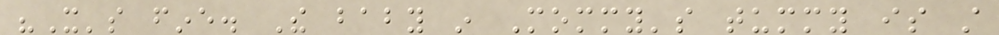"It's fine. The baby in Mommy's tummy is still
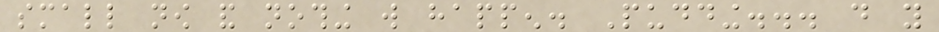small now and nothing will happen. Pudding... do you
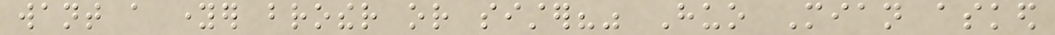want a younger brother or sister?" Huo Mian asked
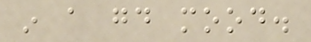in a good mood.
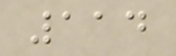114
